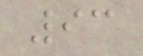93
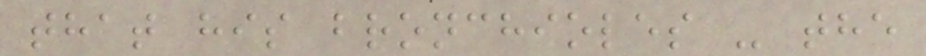that his bronchioles - the
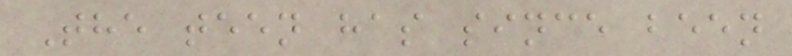The teen has since been
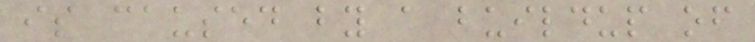is caused by a buildup of
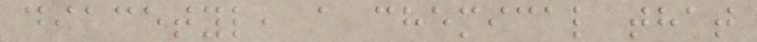diacetyl, a chemical that
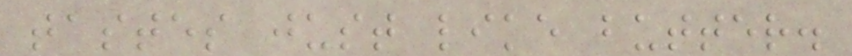tastes just like butter.
